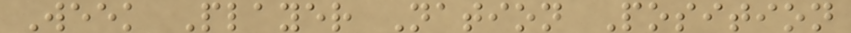Week Player Nation Position
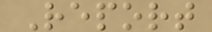Report
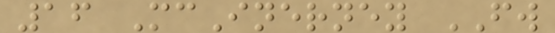16 McInerney FW
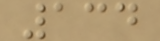134
